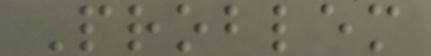Problem
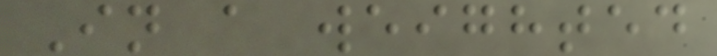In a weighted
